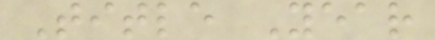Title Year
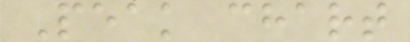Peak chart
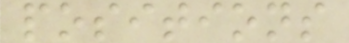positions
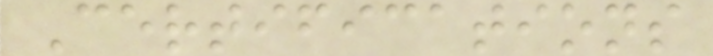Certifications
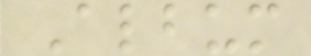Album
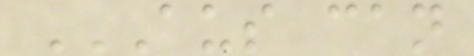AUS CAN
